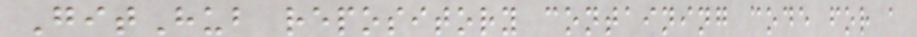GitHub repository containing code for a
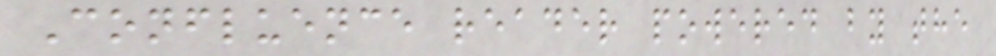Confluence reader powered by the
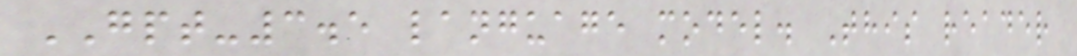GPT-3.5 language model. This reader
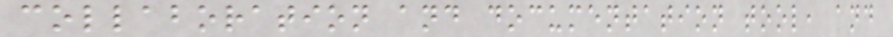collaboration and documentation tool, and
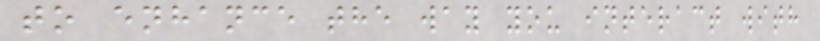to enhance the way you interact with
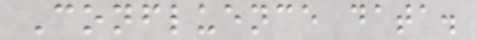Confluence data.
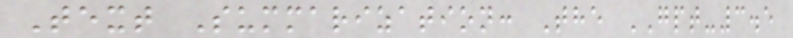Text Summarization: The GPT-3.5
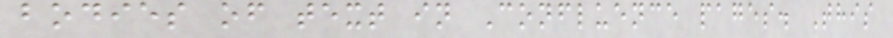bodies of text in Confluence pages. This
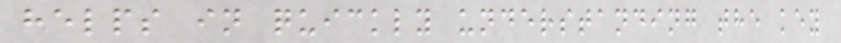helps in quickly understanding the key
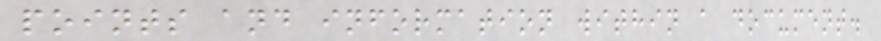points and information within a document.
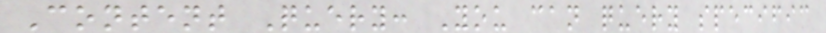Content Query: You can query specific
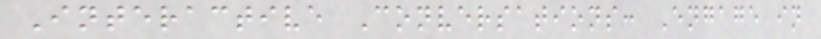Interactive Conversations: Engage in
